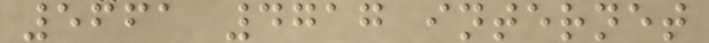5661 4717 internet
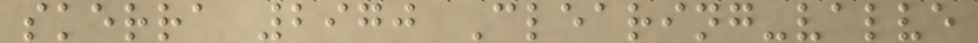skerra 2970 Clearing-valve
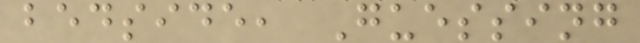bedside, Guessing
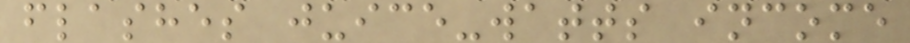flashes juice-watts income
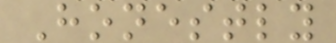Honestly
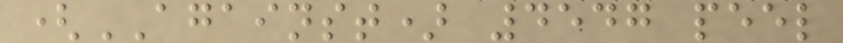(AGAINST) 4547 peel
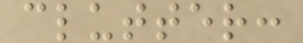clutter:
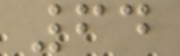64
